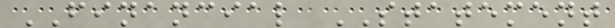FINANCIAL STATEMENT
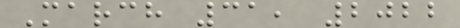March 31, 2022
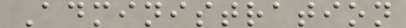Administration
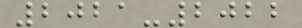2021-2022
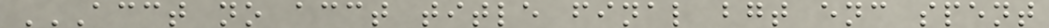ACCT NO ACCT TITLE FINAL BGT ENC SPENT
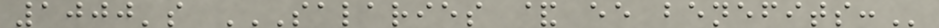1000's SALARIES & EE BENEFITS:
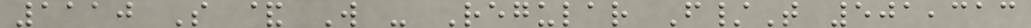1110 S & W - Regular F/T 501,313
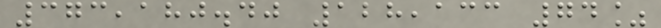373,180.40 128,133 74%
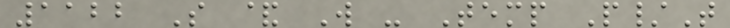1122 S & W - Temp P/T
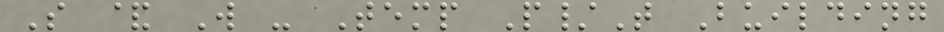S & W - Temp P/T Building
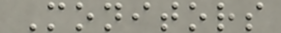Monitors
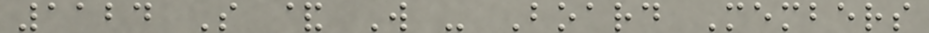1124 S & W - Board Members
